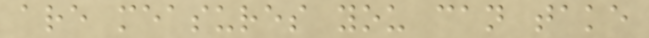are measures you can take
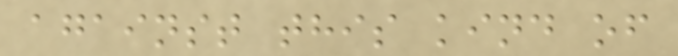against this kind of
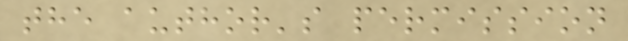the author's permission
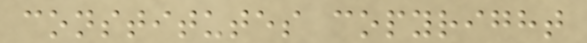constitutes copyright
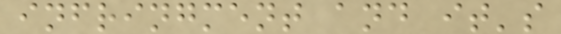infringment and it's
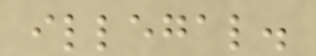illegal.
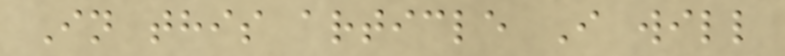In this article I will
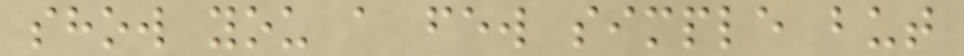show you a few simple but
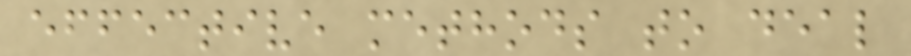effective methods to deal
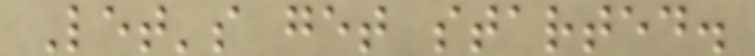Let's get started.
